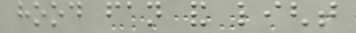hood fan and light
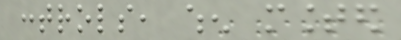controls, when mounted
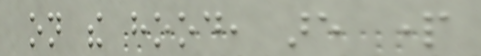on the hood, are part
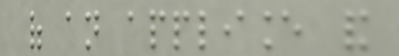of an appliance and
